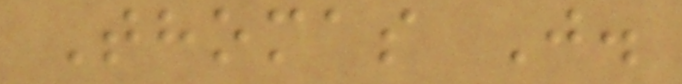Thomas J.
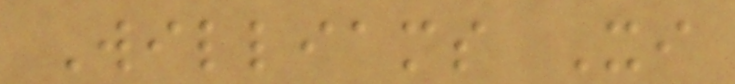Williams Xi
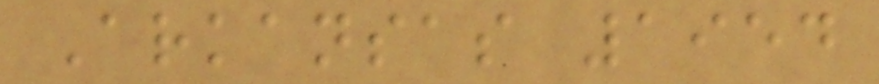Arkansas 1954
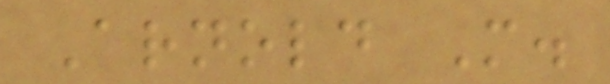Arnold M.
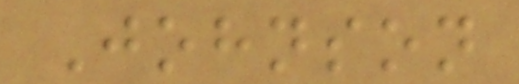Johnson
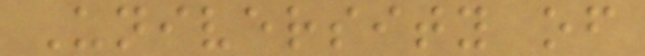University of
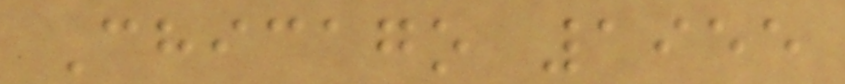Chicago 1955
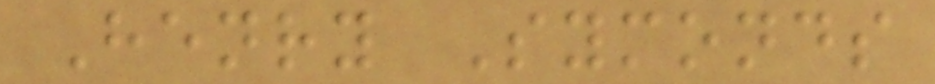Henry Symonds
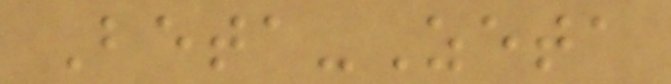Beta-Zeta
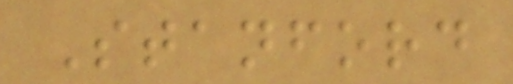Stanford
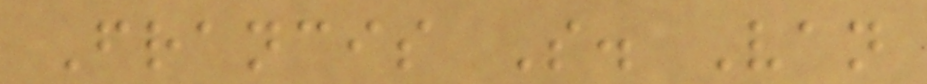Francis S. Van
